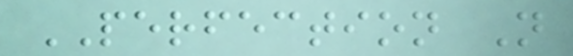PERFECTION N
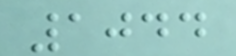1044
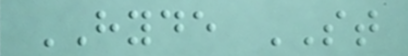HYDE ST
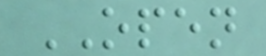OPEN
